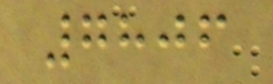7806
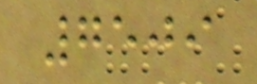7509
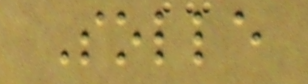Solle
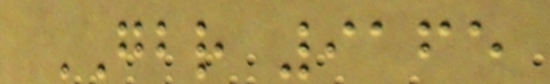GBR 9165
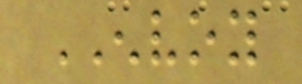ENVOY
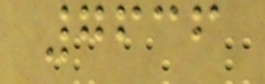7636
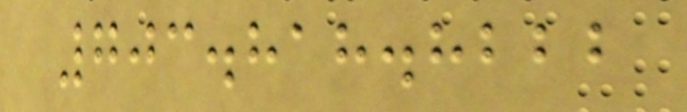703.818.8222
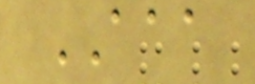AAA
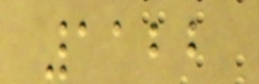1122
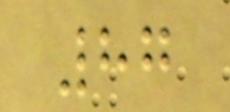87
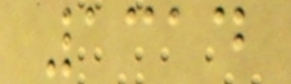1314
